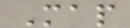Map
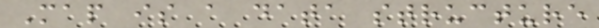Map is a data structure
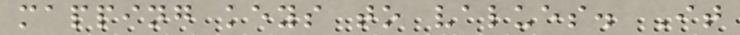mapping keys to values. It
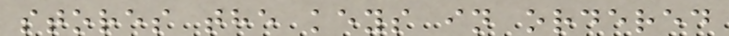stores the keys in ordered
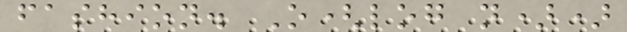fashion. O(log n))
